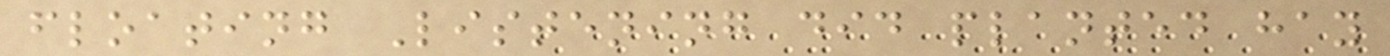floating Listening did planted hay
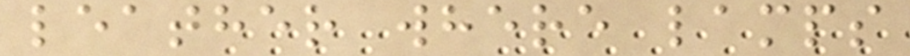leather where lamps
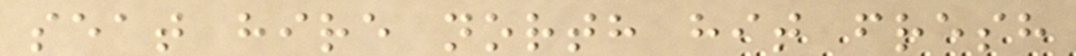seat hire north hit fresh
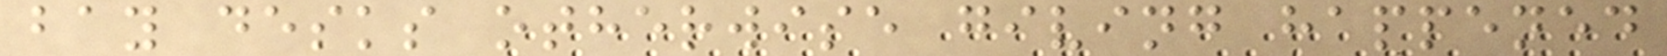bay desks otherwise giving happened
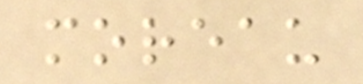moreau
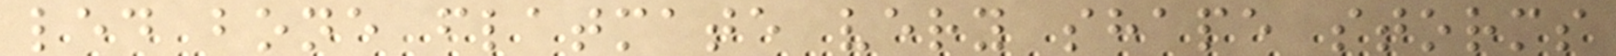led bone flatmate very shape storms
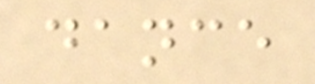dance
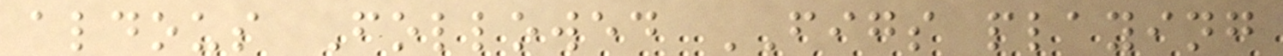aldous Followed FIGS playing
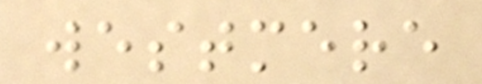westmere
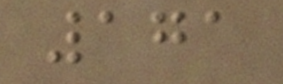171
